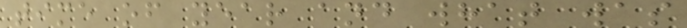time of year and what was
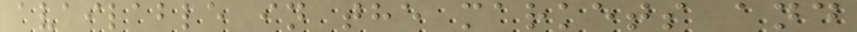available in the markets and
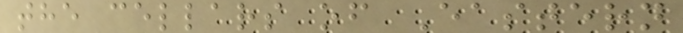the cellars of Eastern
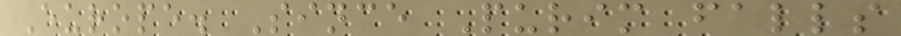Europe. Since Purim falls
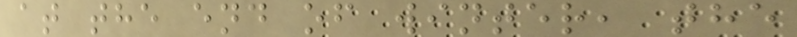at the end of winter, the
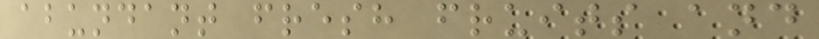abundant fresh fruits and
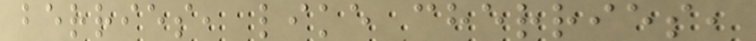berries, like cherries,
